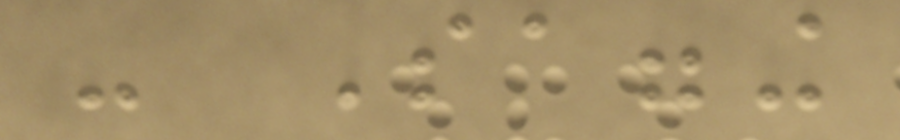- Sagging
